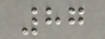87
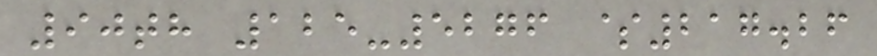90th 125-5276 $217.26
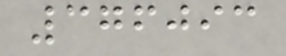376093
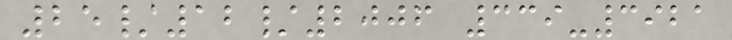25/12/2006 339-3921
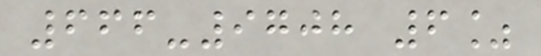666-9708 6%
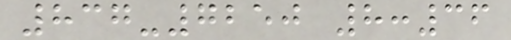837-7250 8:36
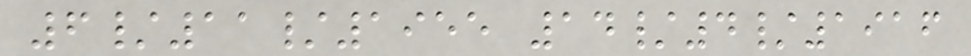6/11/1955 14/4/1916
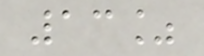13%
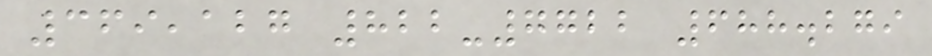369,127 822-7722 688.279
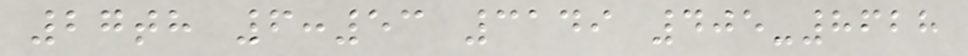27th 6:53 3149 405-8628
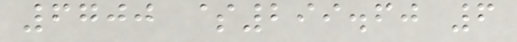6700 $299.60 6
